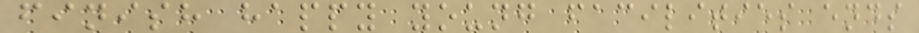finish happy young facilities ends
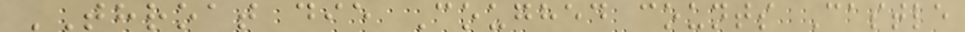THROAT die Coughed counts Castle
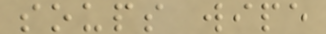soups wipe
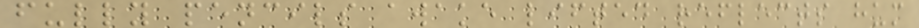fully pencils awake lifted reflects hum
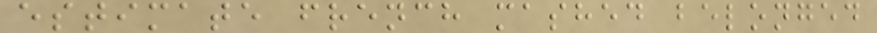estimate french mashed belonged
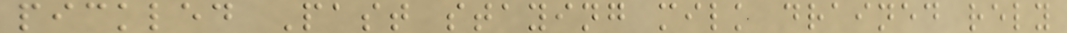pickled Past staying milk drained rely
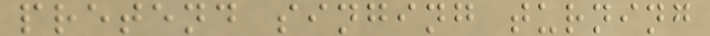pretend singing turning
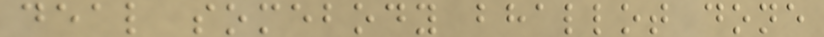deal somebody bhallot done
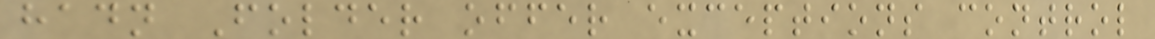hadn Folder offer exceptions control
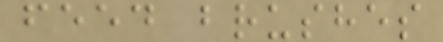feed brushes
